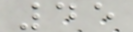45
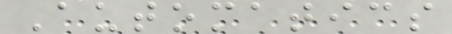Automatics
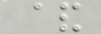&
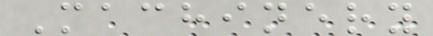Machinery
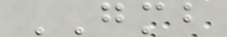GMB
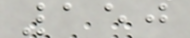150
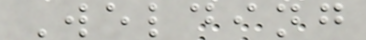Welding
